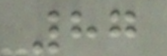87
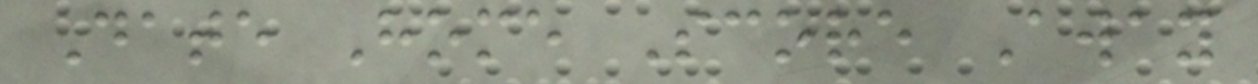Date Home Score Away
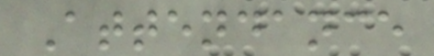Attendance
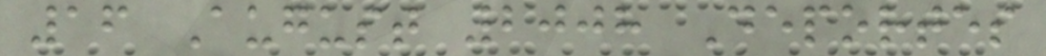16 August 2008 Deportes
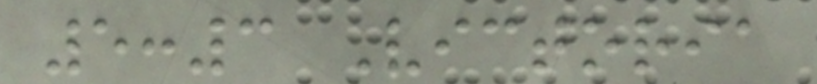5:3 Victoria
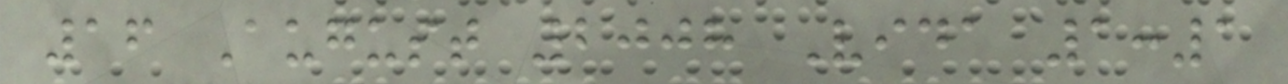16 August 2008 Vida 1:1
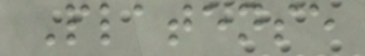Platense
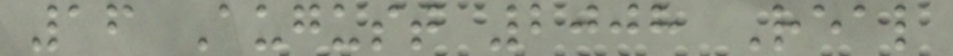16 August 2008 Real
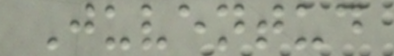Juventud
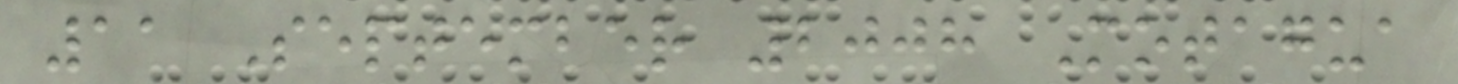11 September 2008 Motagua
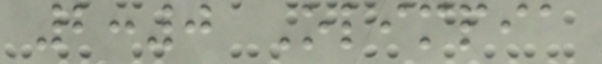2:0 Olimpia
